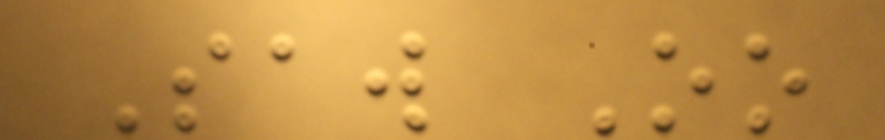Saw Oo
